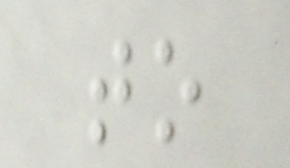to
